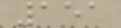151
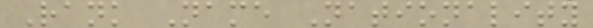Rank Name Nationality
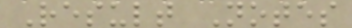Result Notes
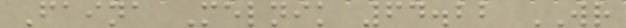Faina Melnik 64.22 WR
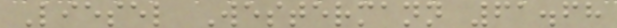Liesel Westermann 61.68
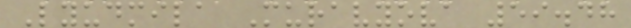Lyudmila Muravyova 59.48
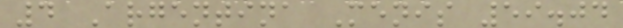4 Argentina Menis 59.04
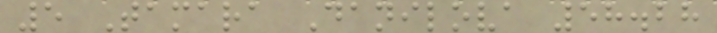5 Tamara Danilova 58.28
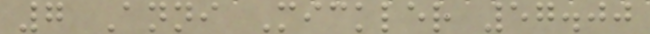7 Anni Mickler 57.00
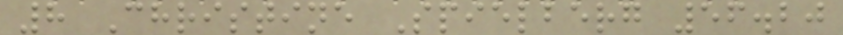8 Christine Spielberg 56.20
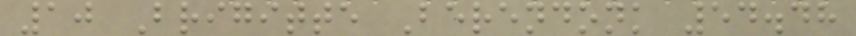10 Brigitte Berendonk 54.48
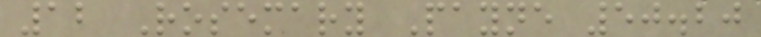12 Rosemary Payne 50.20
